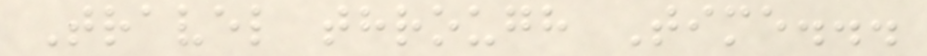Travel through Time...
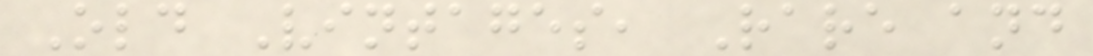Old Vintages, Rare and
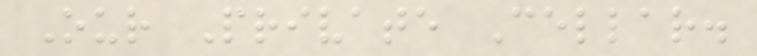Our Private Cellar.
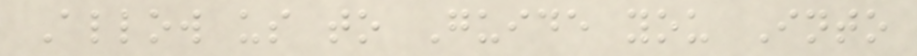Allow us to Guide you Into
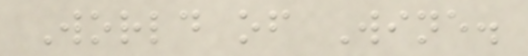World of Wine.
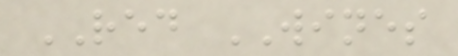RED WINES
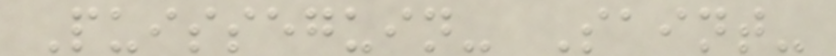Puisseguin- Saint-
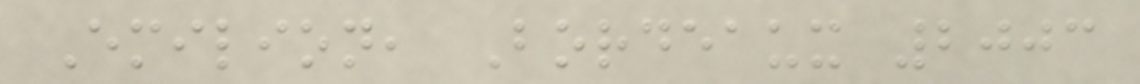Emilion, Bordeaux 2003
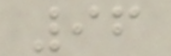96
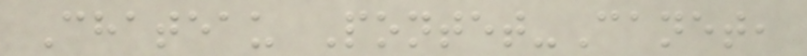Chateau Pontet-Canet,
